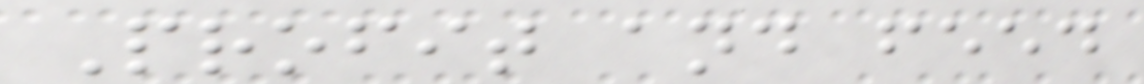Profit and feed
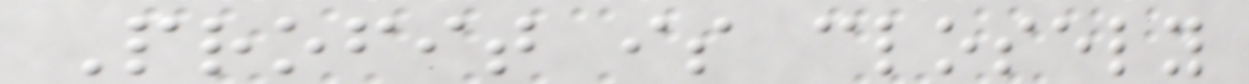Profit is closely
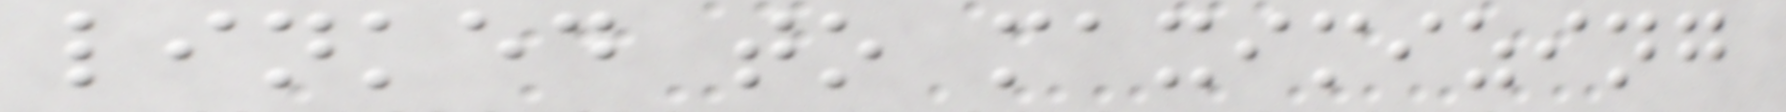linked to maximizing
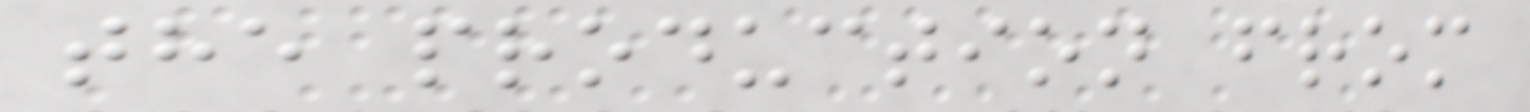the production from
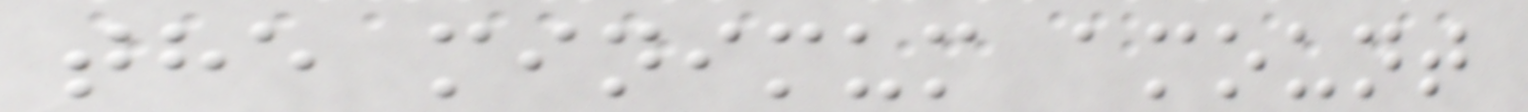the minimum amount
